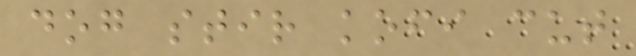dog stir kofi cut
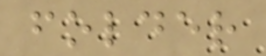folder
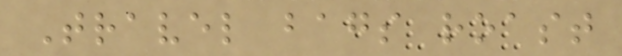Travel bags roast
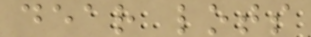dear lots
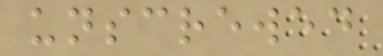unscrewed
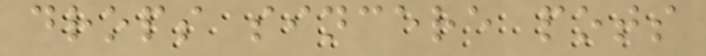drops sincere pots
